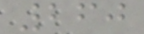260
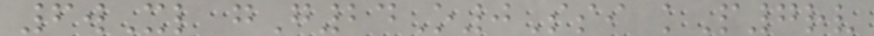6wXl gG24O0Ssi kP7rv
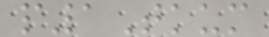p1Tkum
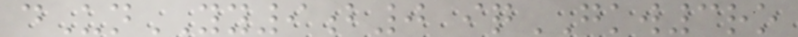dUnYY9b0 iqGKW3ro
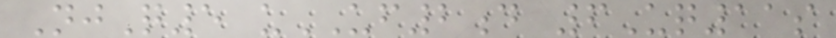NjQ5 uUF2d 6Uq11s
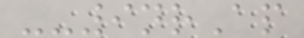--9nrAp
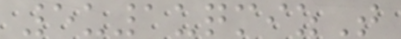5u1uqmizT
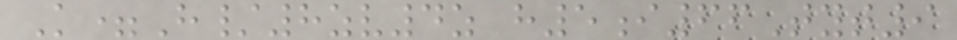K=H/8zv4z h5i66Tyt9
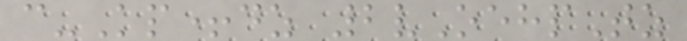c-Kp+dz 2vOehpTz
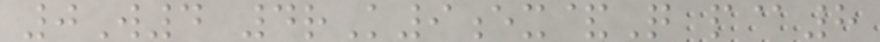0W4 4rK9ex&Q p@8
